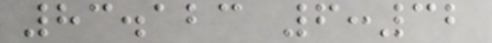83.123 6:32
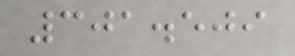301.509
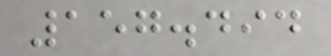157.494
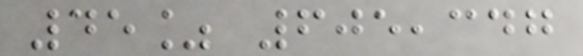45% 605,347
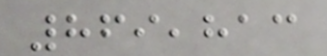869,813
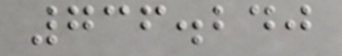736.240
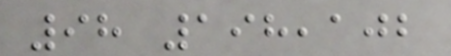98 198,102
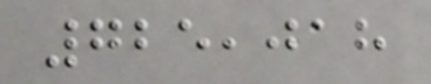725,018
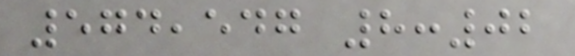574,547 8:02
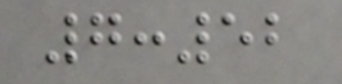7:52
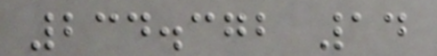234.372 14
